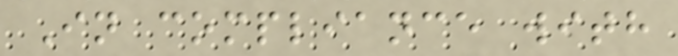In compliance with
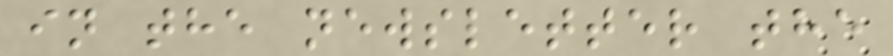in the newsletter the
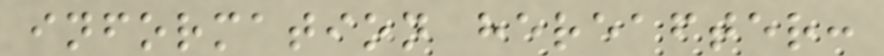information hereafter:
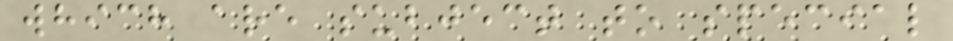which are subject to special
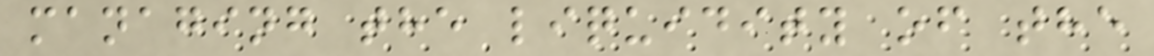managing the liquidity of the
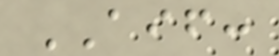AIF:
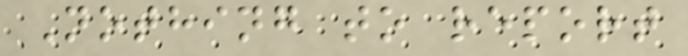Nothing to report
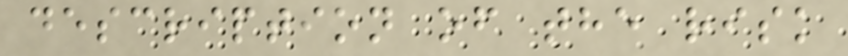description of the risk
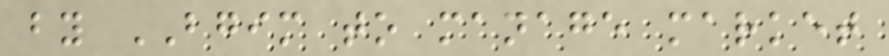by BGIM to manage market
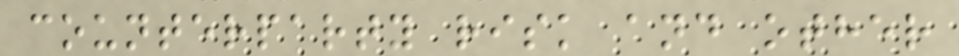counterparty risk and other
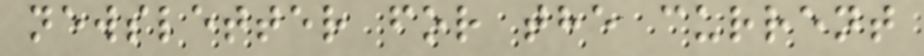newsletter for the current
